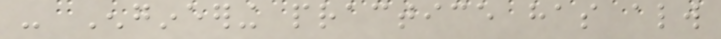- Engineering practice has always
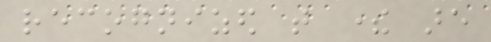recognized that there are
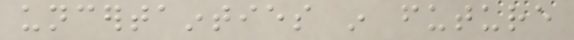uncertainties in future
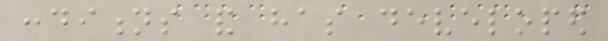conditions and has developed
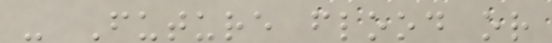- Future flood or
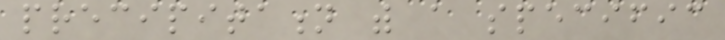precipitation with a specific
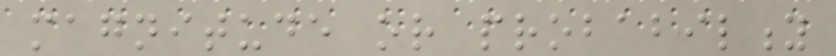magnitude or probability
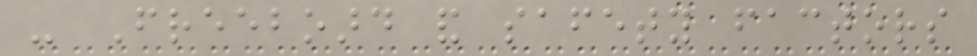- Freeboard and safety factors
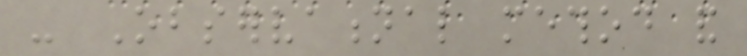- Observational method and
